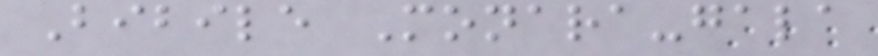Bibile Monara-gala
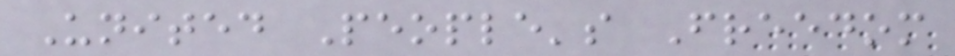United People's Freedom
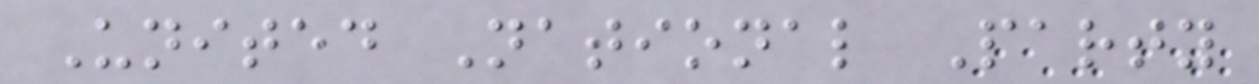United National Party
